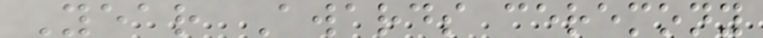Year Awards ceremony
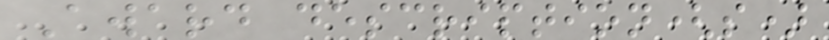Award description(s)
